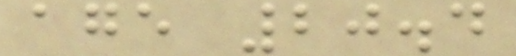age 20.4
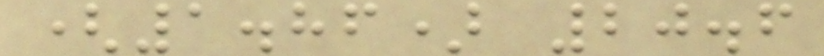(1.86) 20.6
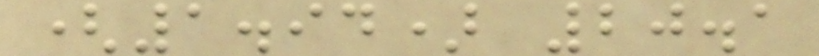(1.94) 20.1
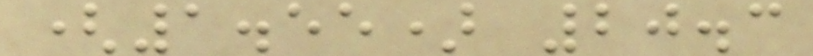(1.55) 20.3
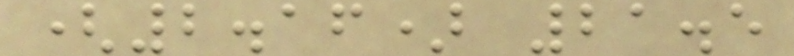(2.16) 21.5
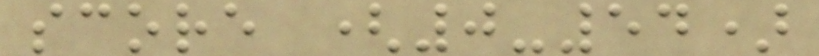score (0-54)
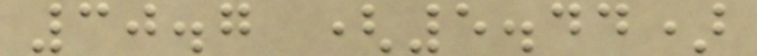30.7 (5.44)
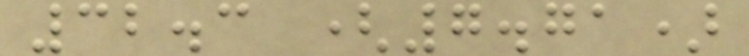32.3 (7.71)
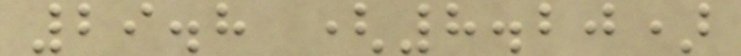29.8 (8.20)
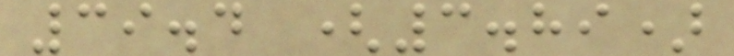39.4 (3.89)
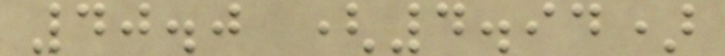40.0 (4.94)
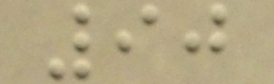90
